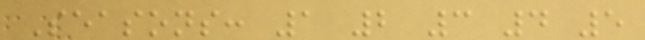Seasons: 1 2 3 4 5
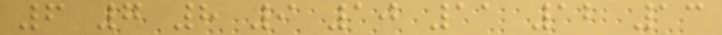6 7 8 9 10 11 12 13
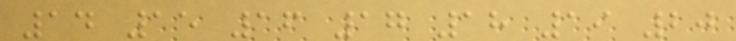14 15 16 17 18 19 20
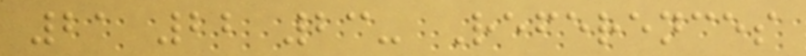21 22 23- References
